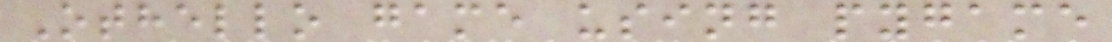Othello game using pygame
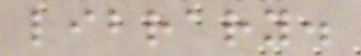library.
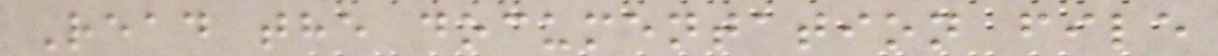Read the documentation file
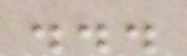...
